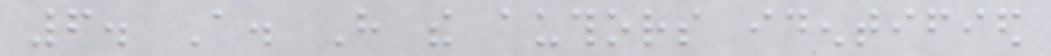6. A. Have the authors identified
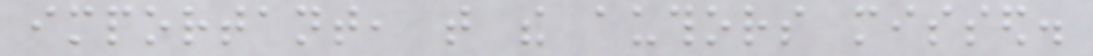important, that the authors missed.
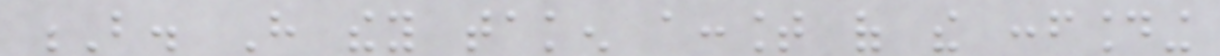B. Have they taken account of the confounding
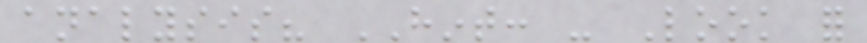analysis? HINT: - Look for
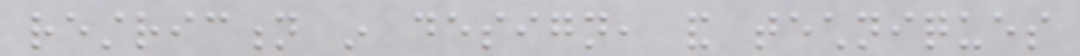restriction in design, and techniques
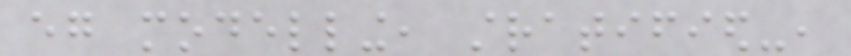eg modelling, stratified-,
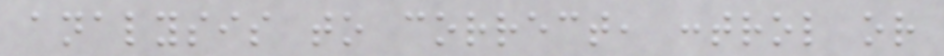analysis to correct, control or
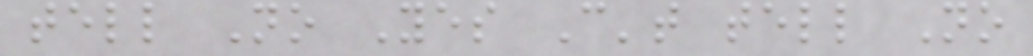tell No Yes Can't tell No
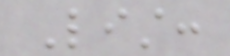List:
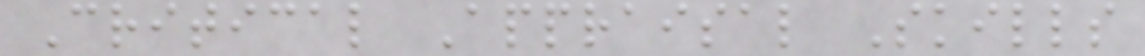Critical Appraisal Skills
